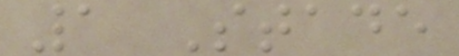1 Stade
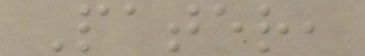Pater,
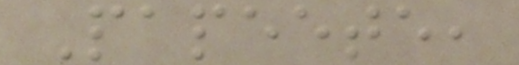Papeete,
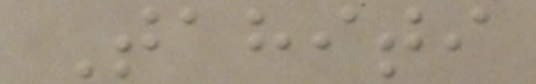Tahiti
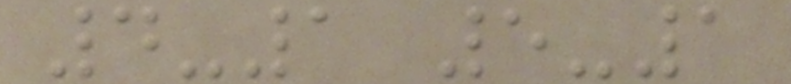4-1 5-1
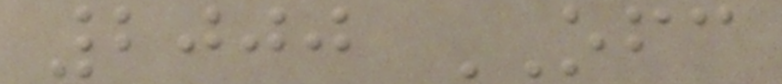2000 OFC
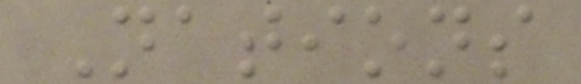Nations
